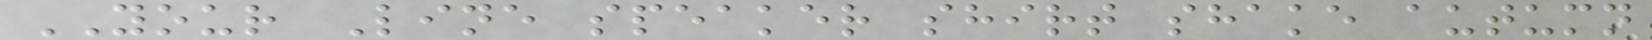YOUR Line speaker shirt shake autumn
